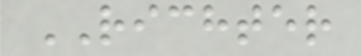RICHTER
